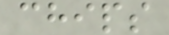chips
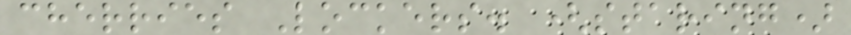cherries Lockers. (staring)
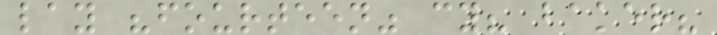lay "fourteen" cy? baker?
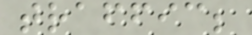traffic;
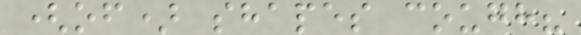(of) shapes cough?
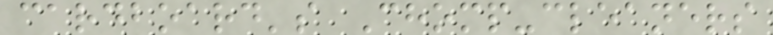cardboard's Chomp-cleaners
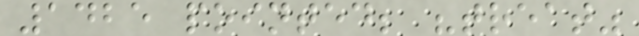1425 pointed; "treat"
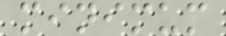minimum
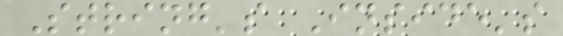String's Inside's
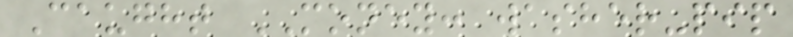Caught MONEY: washer-pip
